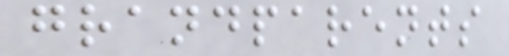grandparents
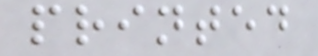printed
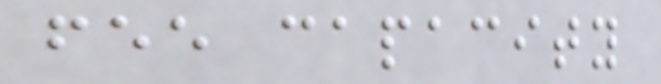fee capacity
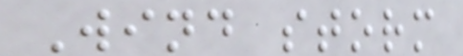Wind storm
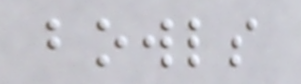bowls
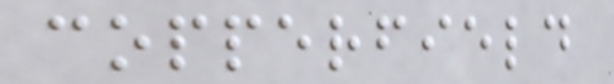copperfield
